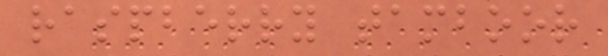raspberry tamboor
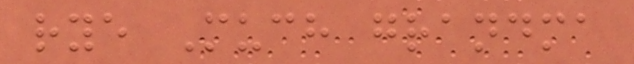rye Much grandma
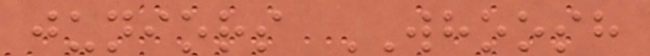juniors WHOOSH
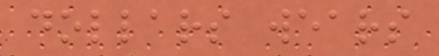dollars wears
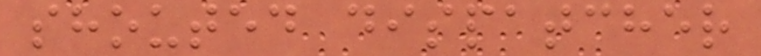shouted dispatcher
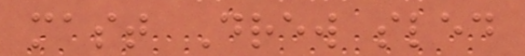mast Drew sled
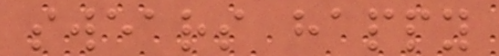swears happy
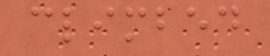climbed
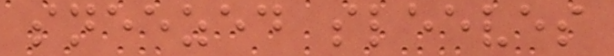sneezed sleeves
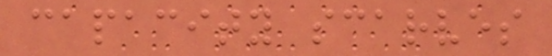capacity scarves
